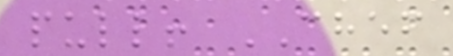pull! CHEF
